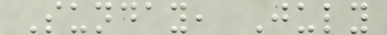Sunday, July
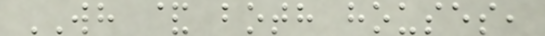WH & both houses,
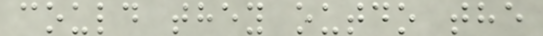could they outdo the
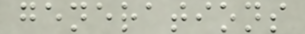generations
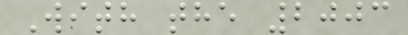With the 2003
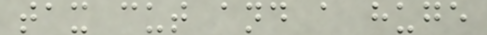tax cut and a huge
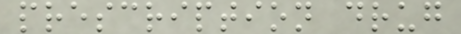prescription drug
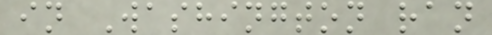in Washington ran
